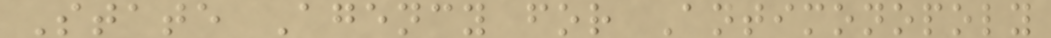State Agency for Antimonopoly
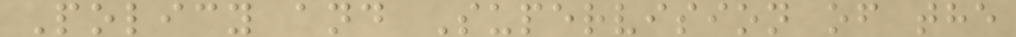Policy and Supervision of the
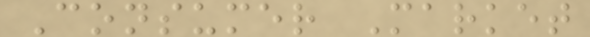Consumer Market
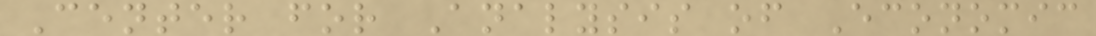Center for Analysis of Economic
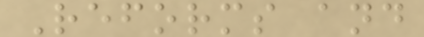Reforms and
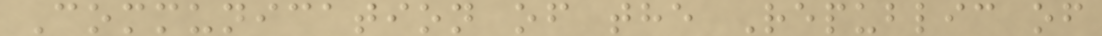Communication of the Republic of
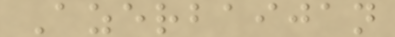Azerbaijan
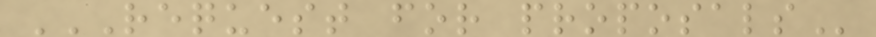REQUEST FOR PROPOSALS
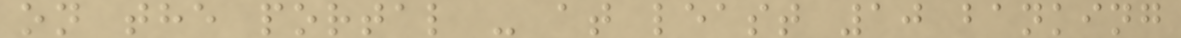on the portal - at least 10 banking
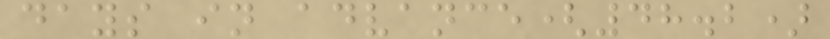days in advance(48.2)
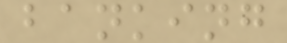banking
